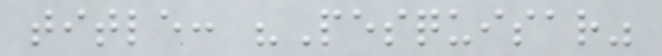title: "Pesquisar"
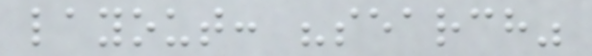layout: "search"
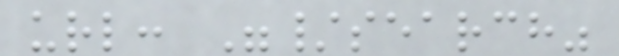url: "/search"
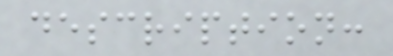description:
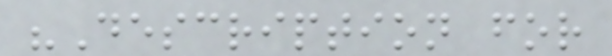"Description for
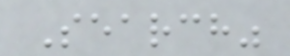Search"
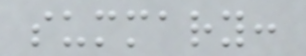summary:
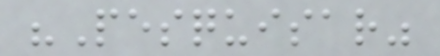"Pesquisar"
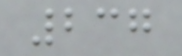237
